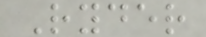Ryder
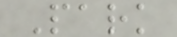Park
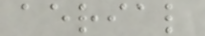aerial
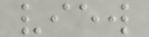view
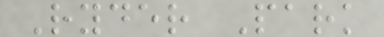Ryder Park
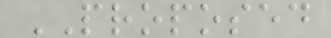PROPOSED
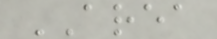AREA
